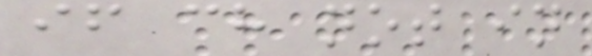if ch not in
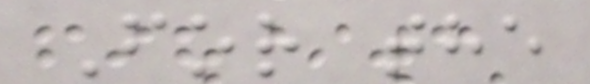For the
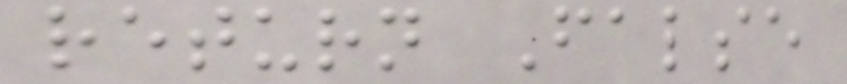return False
